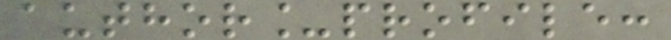author_profile:
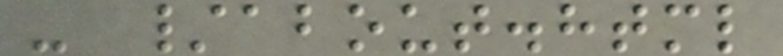- /about.html
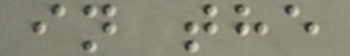in the
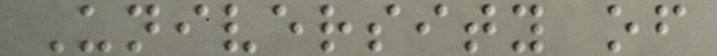University of
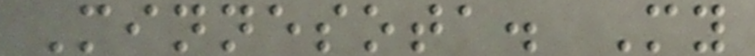Minnesota. My
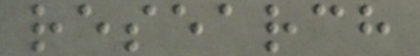research
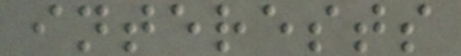interests
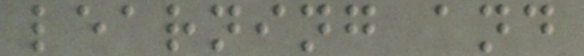learning and
